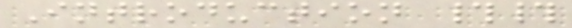Introduction ##
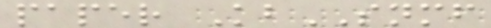paper KbSNMF
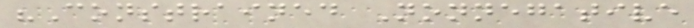"Constrained Nonnegative
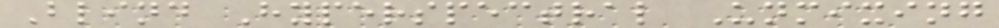Blind Hyperspectral Unmixing
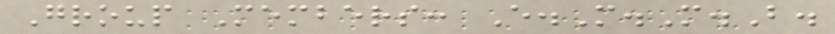Group Members: E.M.M.B.
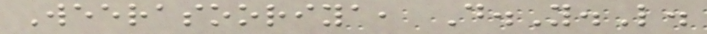Weerasooriya, D.Y.L.
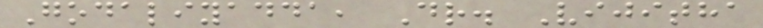Godaliyadda, Dr. Vijitha
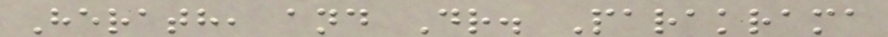Herath, and Dr. Parakrama
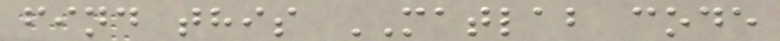find this MATLAB code
